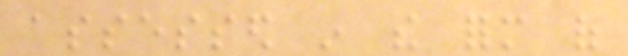assessed in the form of
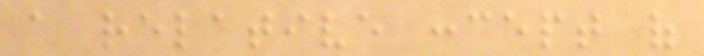a relative concept of
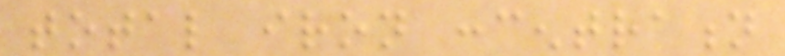total iron concentration
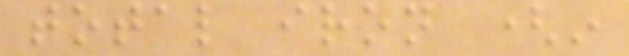total iron (in
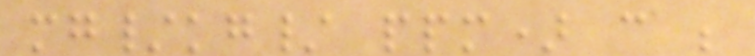mg/kg/ ppm) can be
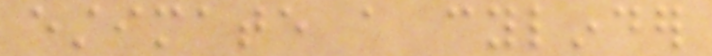estimate a cylinder
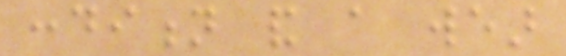condition and a wear
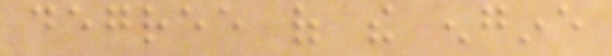degree of the engine
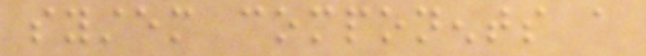system components a
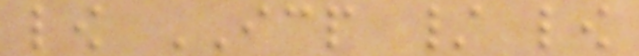low ICP / low
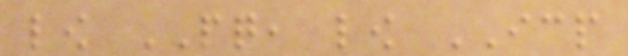low PQ, low ICP
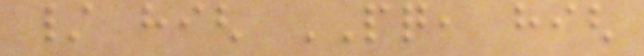/ high PQ, high
